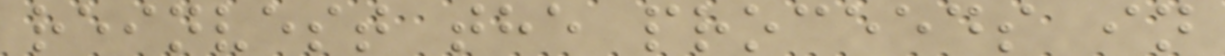reinvest the proceeds in
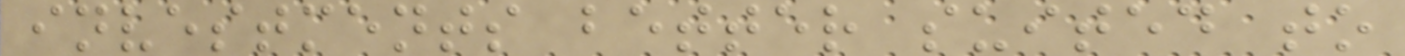investments better suited to
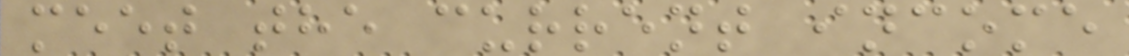meet the current income
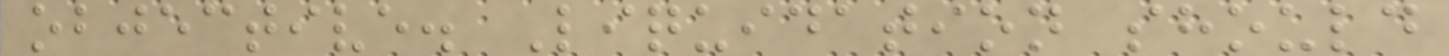objective. Liquidation should
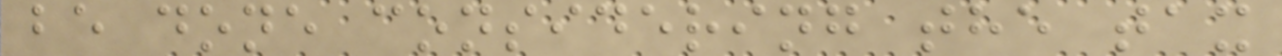be done considering the tax
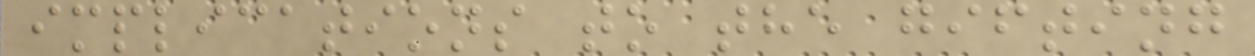implications to the gifting
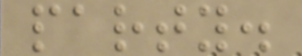party.
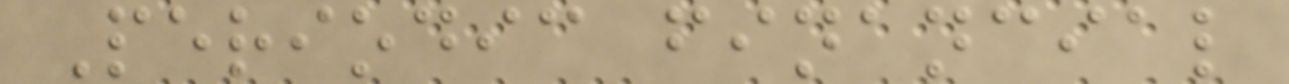Periodic financial
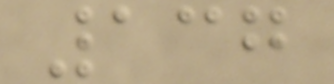137
